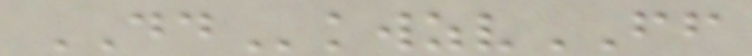DDkwzvFF
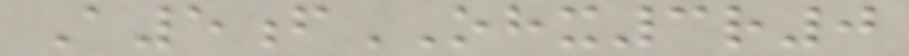A5fOHX3r0
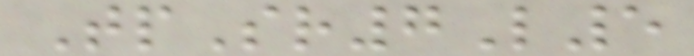TpSr7L5
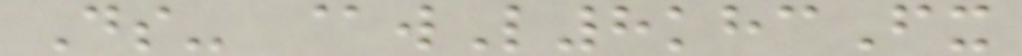Ds- @wL8khcFx
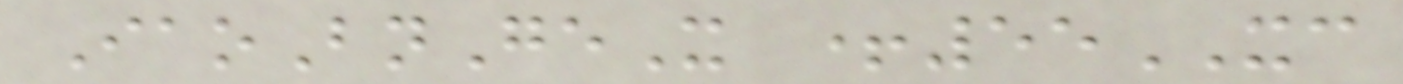IaoBnGeX +55XC
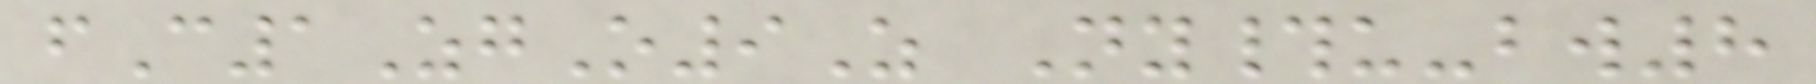fC1ZgO9Z Ny#u-bw8
